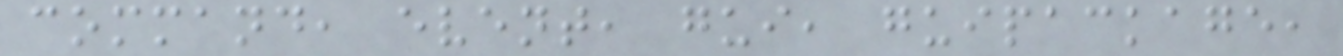command, event, gui, guipackage,
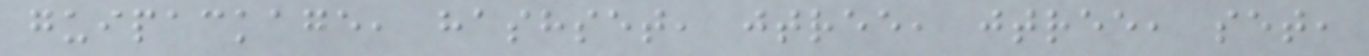guipackage, hashset, jtree, jtree, set,
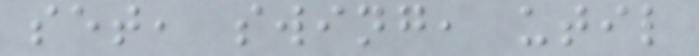set, swing, util
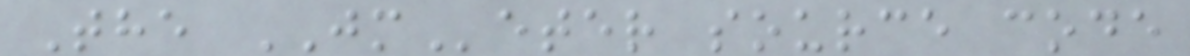The JMeter source code
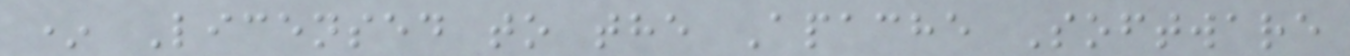* Licensed to the Apache Software
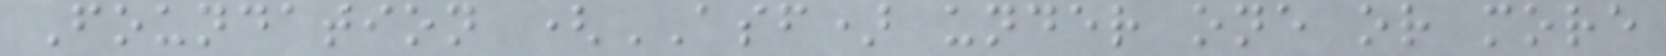Foundation (ASF) under one or more
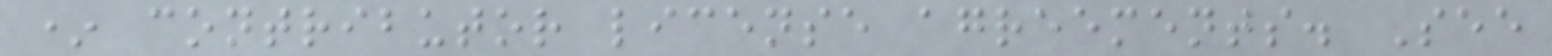* contributor license agreements. See
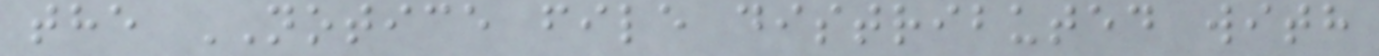the NOTICE file distributed with
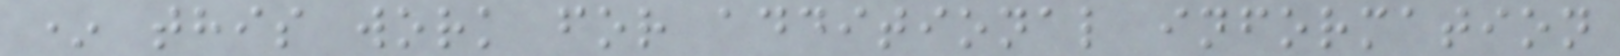* this work for additional information
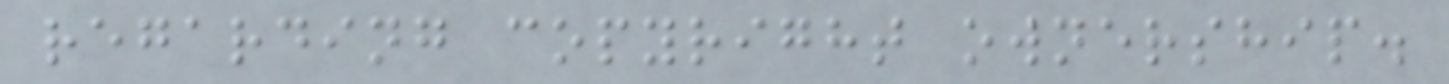regarding copyright ownership.
